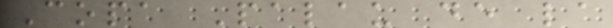Copa Palau de la
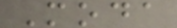Moda
